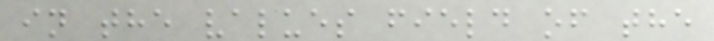in the values field of the
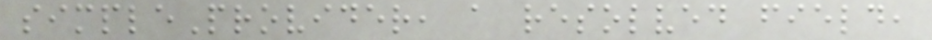simpleProvider, a resolved field,
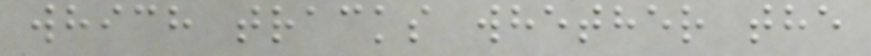which tracks whether the
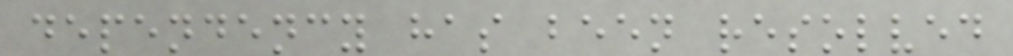dependency has been resolved
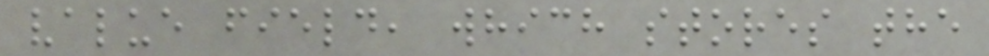value field, which stores the
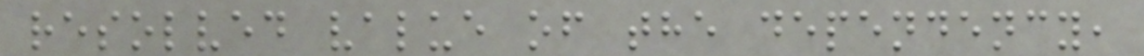resolved value of the dependency,
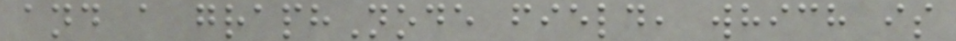and a graphNode field, which is
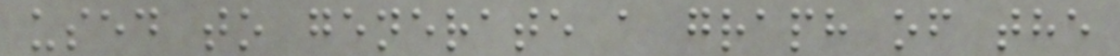used to generate a graph of the
